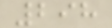298
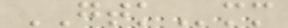GTKmm
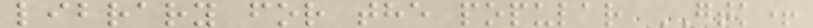library for the popular GTK+
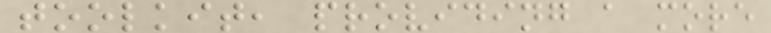toolkit, providing a more
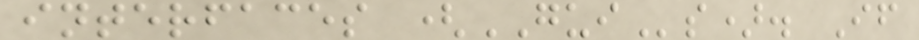interfaces (GUIs). If
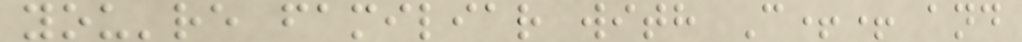you're familiar with C++ and
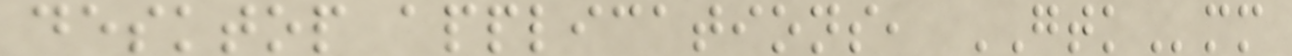desktop applications, GTKmm
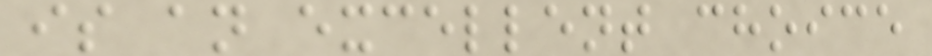is an excellent choice
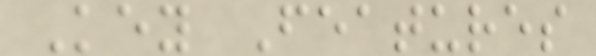Key Features
